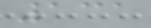131
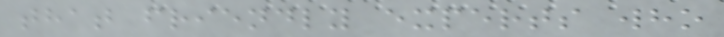that friendly experts who
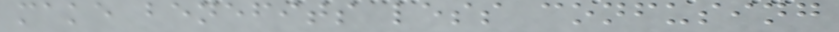make benefits less confusing
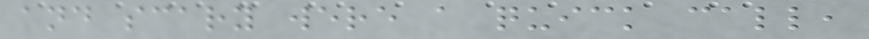and scary were a quick call,
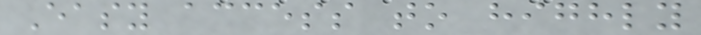Easy access to highly
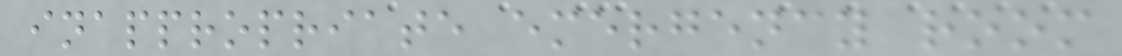inappropriate emergency room
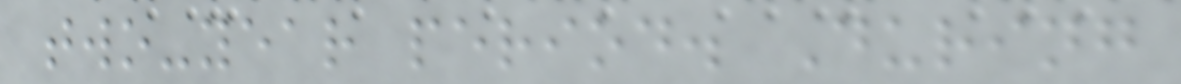two-year period. During
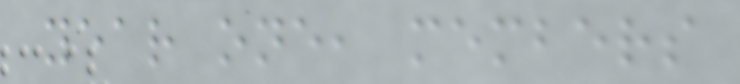year one, members
